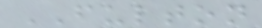FULTON
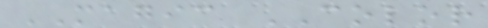MAGIC COLOR
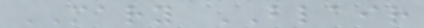MARY BLAIR
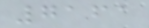7161
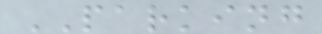PARKING
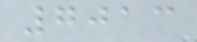7013
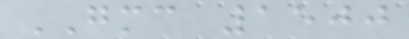GMC 1500
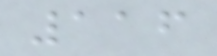116
